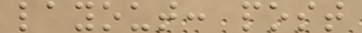layout: post
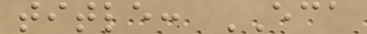title: ECA
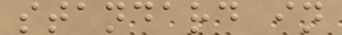standard in
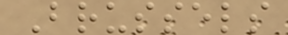Brussels
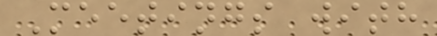Meetings with
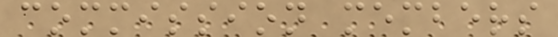commission members
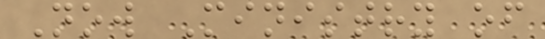Now Ministry of
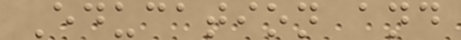Education and
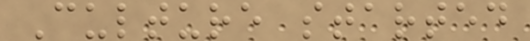Culture started
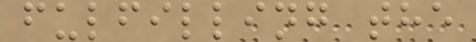fulfilling the
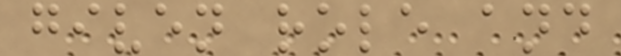given role and
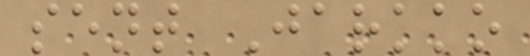sent Jarkko
